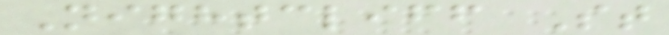Nightcliff St
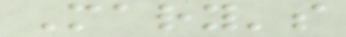Mary's
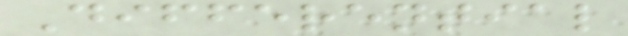Differential
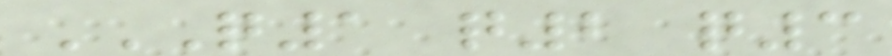Q1 Q2 Q3
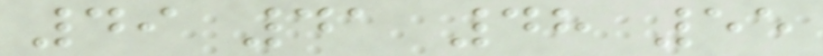49 41 48 55
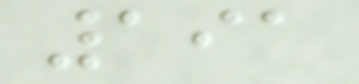191
